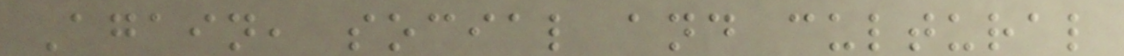Again, social and cultural
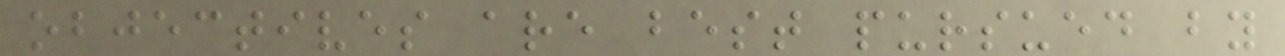objectives are best pursued by
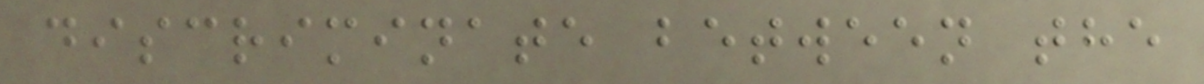discriminate between the
